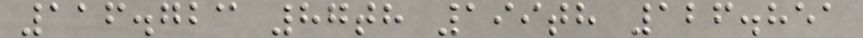116.723 87th 199th 126.851
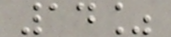14%
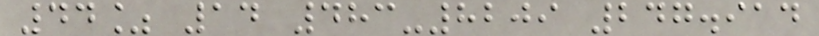44% 14 483-8209 247.914
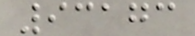93173
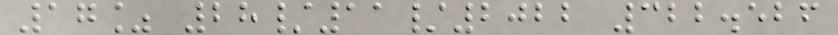17% 28/11/2022 322.526
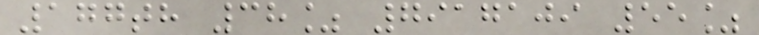177th 38% 7917109 55%
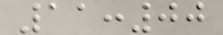11:00
